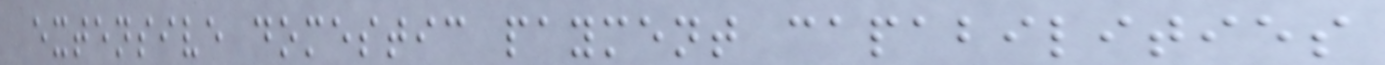extensive domestic payment capabilities
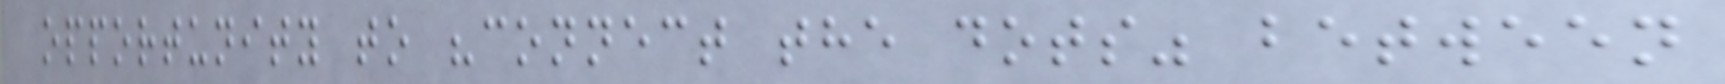opportunity to "connect the dots" between
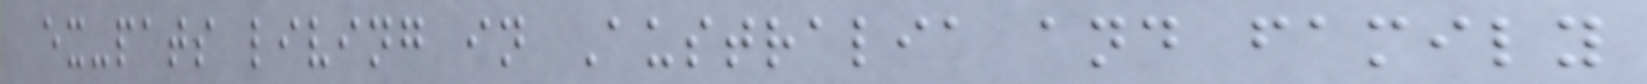ex-pats living in Australia and family
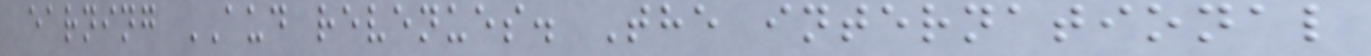earning AUD revenues. The international
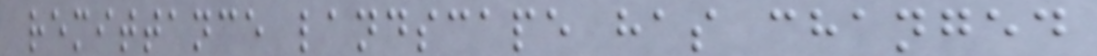remittance landscape has changed
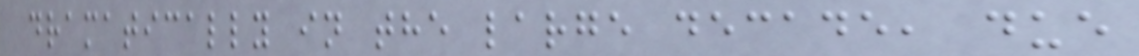dramatically in the large decade, due
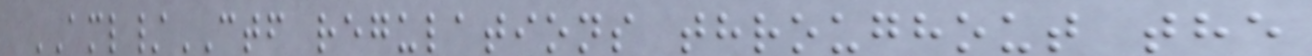AML/CTF regulations throughout the
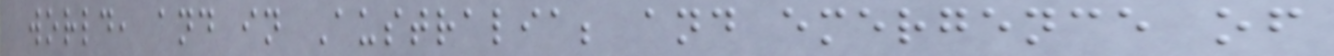world, and in Australia; and emergence of
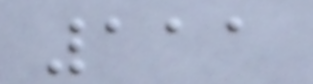111
